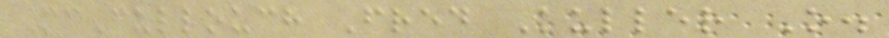McCullouch Fred Kuller O.
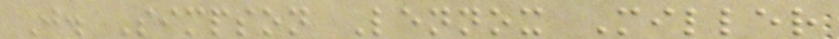J. Simpson Lennox Miller
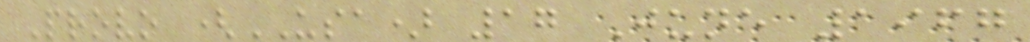Provo (USA) 17 June 1967
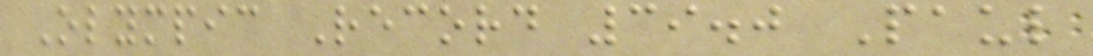Olympic Record 39.0 Paul
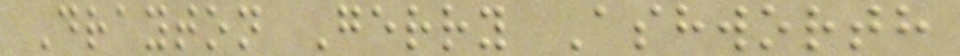Drayton Gerry Ashworth
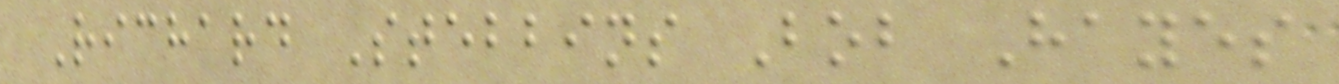Richard Stebbins Bob Hayes
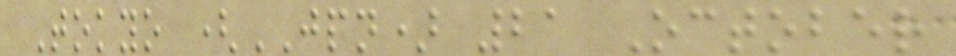Tokyo (JPN) 21 October
